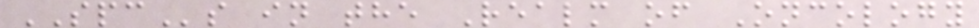SPCs in the Realm of Oncology
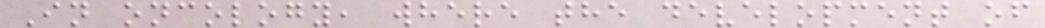In oncology, where the development of
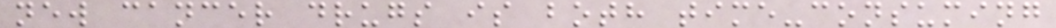new cancer drugs is both time-consuming
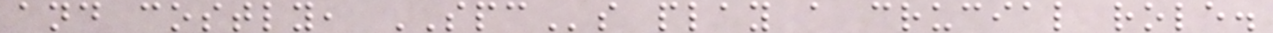and costly, SPCs play a crucial role.
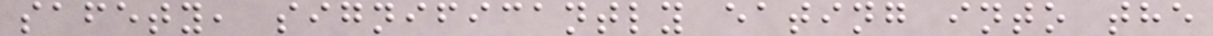safety, significantly eating into the
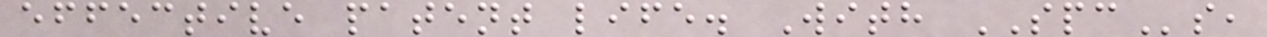effective patent life. With SPCs,
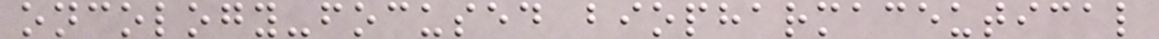oncology-focused biopharmaceutical
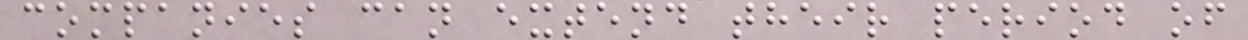companies can extend their period of
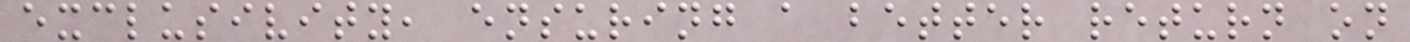exclusivity, ensuring a better return on
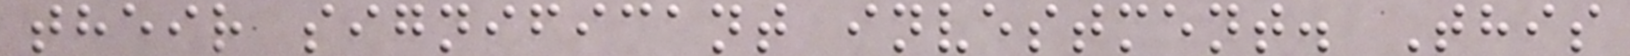their significant investment. This
